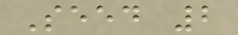Seed 2
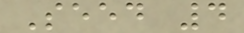Seed 4
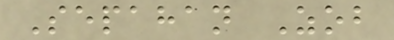Sepahan Zob
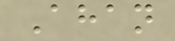Ahan
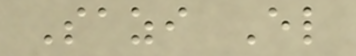Sazi El
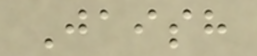Jaish
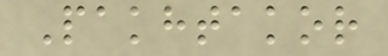Pakhtakor
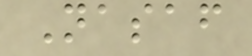Nasaf
